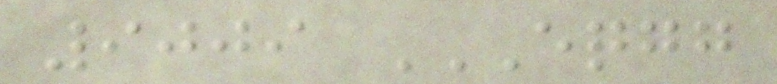9009 EQGG
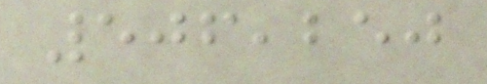506,250
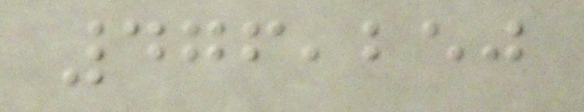476,250
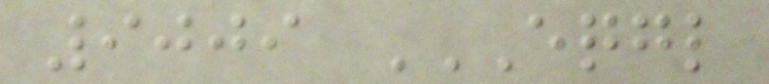9009 EQGL
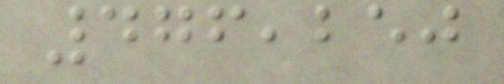476,250
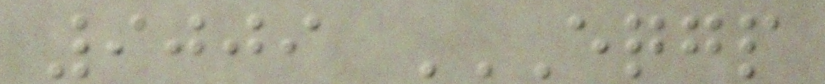9009 EQGP
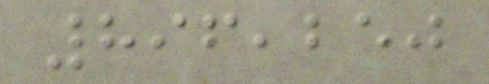896,250
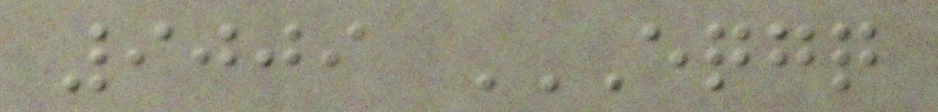9009 EQGQ
